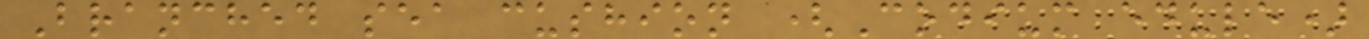Branched sea cushion (Codium edule)
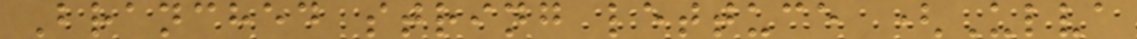Branched string lettuce (Ulva
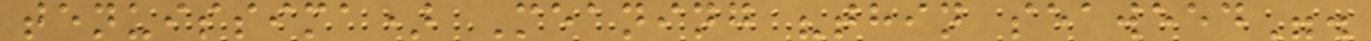tenuissima) Meaning "thin seaweed".
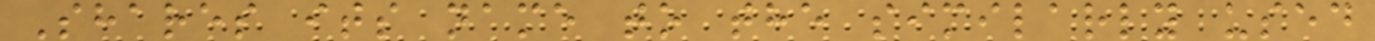Shares its name to the similarly used
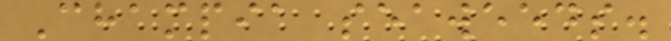Champia seaweeds.
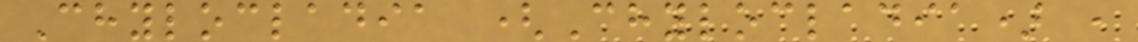Chylocladia (Chylocladia) ,
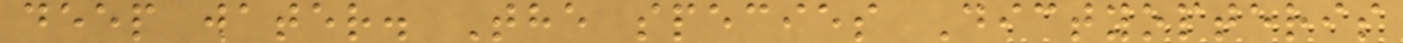deep water. The species Dictyopteris
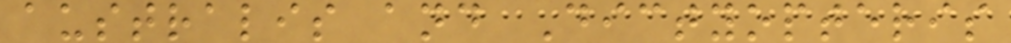australis and Dictyopteris
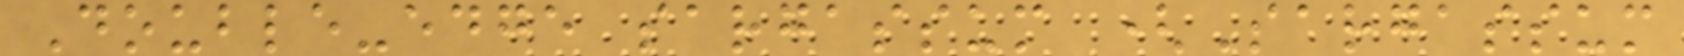Double-edge sargassum (Sargassum
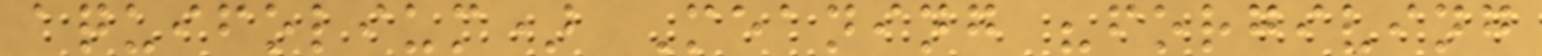aquifolium) Meaning "forgiving
